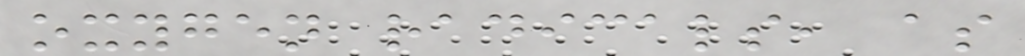oxygen radicals, as
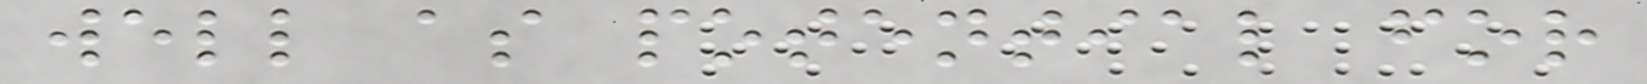well as potential for
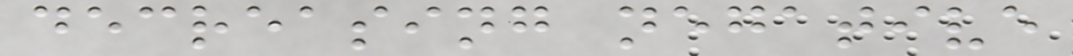decreasing negative
